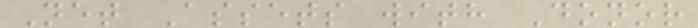Net Assets with Donor
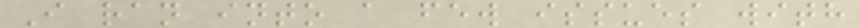I ran into a few issues with
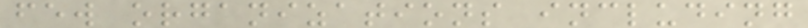few organizations including
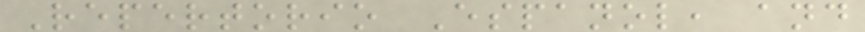Repertorio Espanol, and
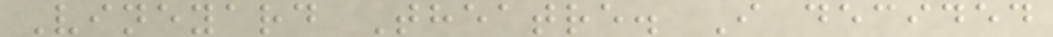Vineyard Theatre. I decided
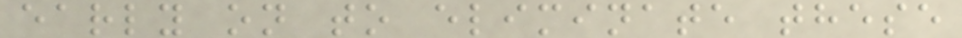early on to eliminate these
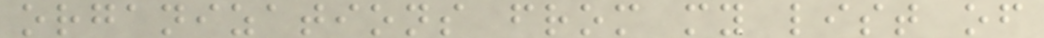organizations from my list of
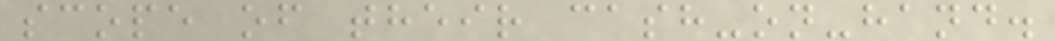scope of their cash-on-hand.
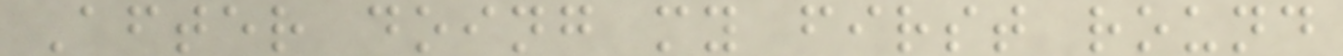After doing my first round
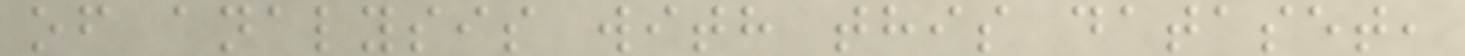of analysis with this dataset,
